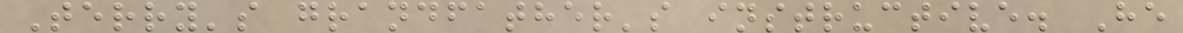Terry's grandfather's instructive. He
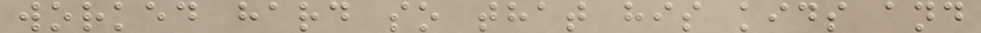worked hard so that his kids and
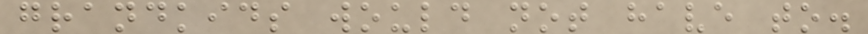grandkids would not have to.
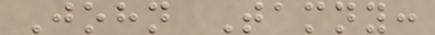John Tamny:
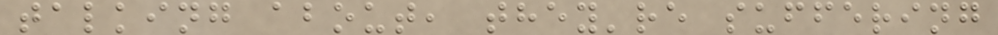talking about, they're suffering
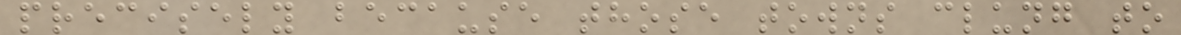precisely because those towns clung to
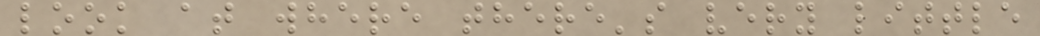look at where there's very little
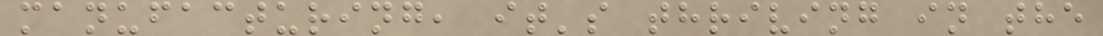manufacturing, it's thriving in the
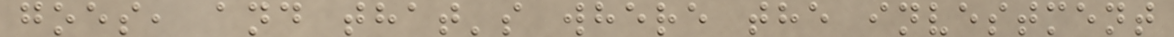goes, and that's where the investment
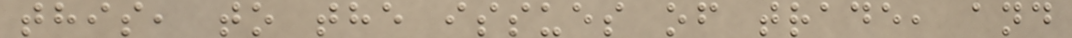this, to the issues of trade, and
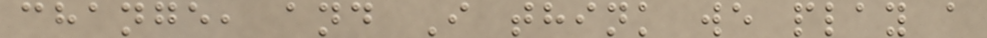change, and I think we play a
